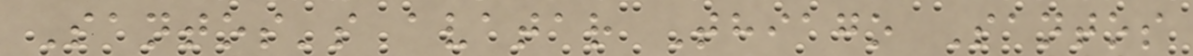Santos's avatar Thiago Santos
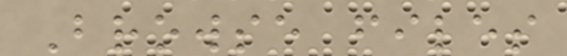Browse files
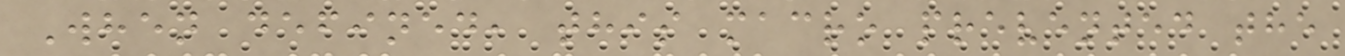When defined, this macro prevented the
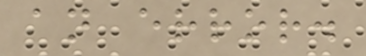an error.
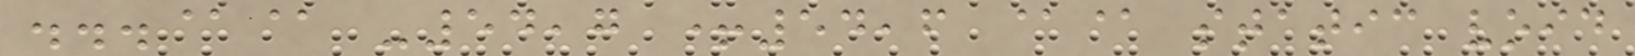...@@ -54,7 +54,6 @@ static void
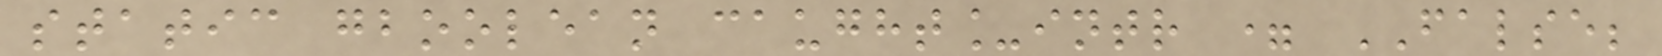static gboolean caught_intr = FALSE;
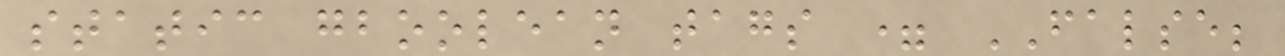static gboolean tags = FALSE;
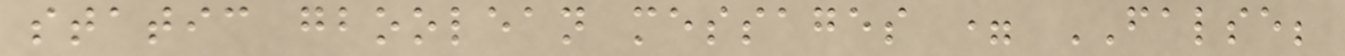static gboolean messages = FALSE;
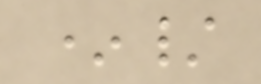*/
